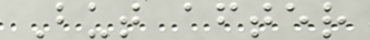But after
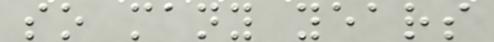so many years
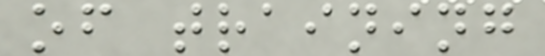of training
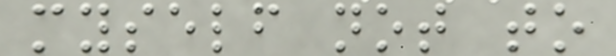myself not to
